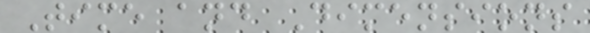Time and Dimensions
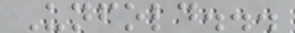Unfold...
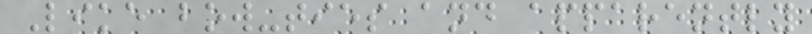Like bow-ties and apparently
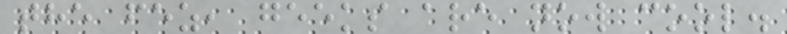the fez, geeks are now cool.
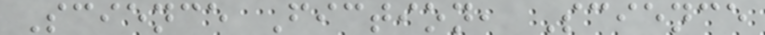Science Fiction, Science
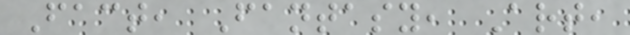Fact, Fantasy, Art,
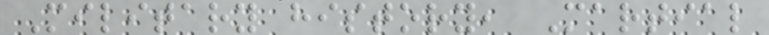Military history, Martial
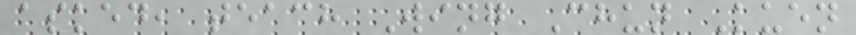asked, teach Wing Chun Kuen
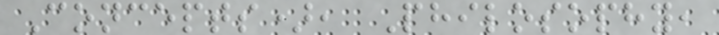Concepts), Philosophy,
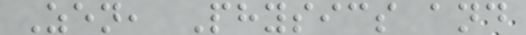Zen, Physics and
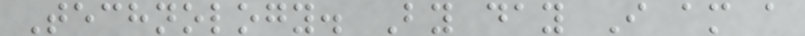Technology. By day I am a
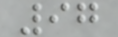97
